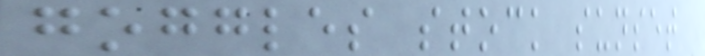goggles stock sunset
